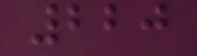220
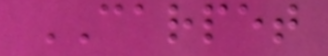CARPET
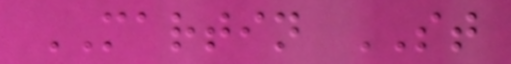MARTIN ST
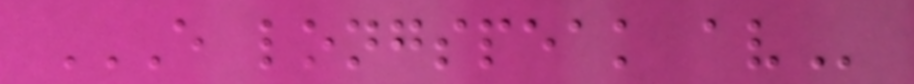E LONGSPEAK AV
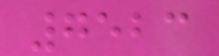7523
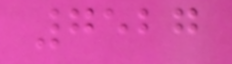7527
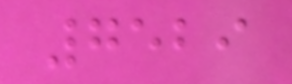7529
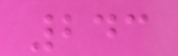243
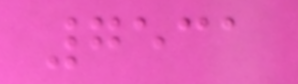7531
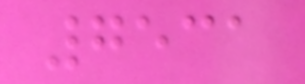7531
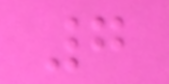7
